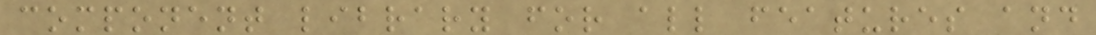component library for all features and
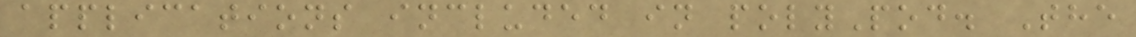applications included in polyPod. The
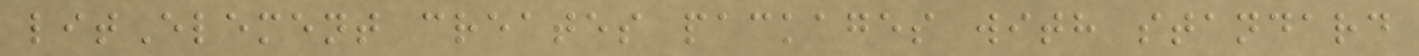litElement creates packages with standard
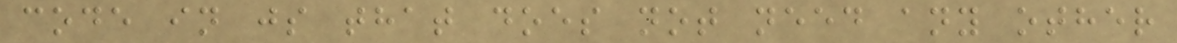code in js that does not need any other
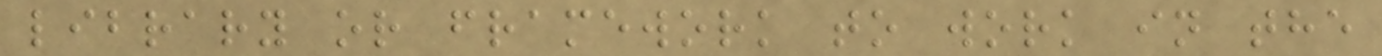library or framework to work in the
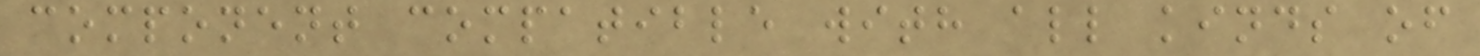component compatible with all kinds of
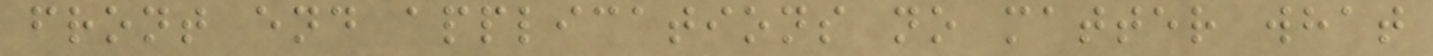front end applications no matter what
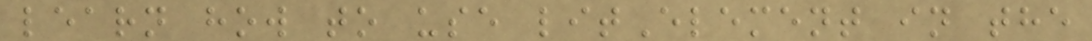learn how to use litElement in the
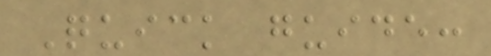Quick guide:
